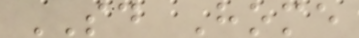SD Home
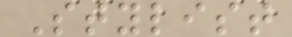Stylist
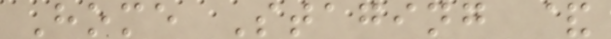Home Staging &
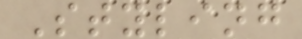Styling
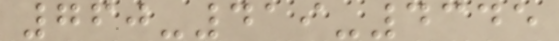760-419-4345
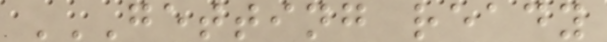GETTING READY
